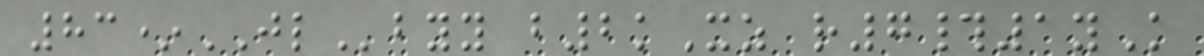83*JLbyy b2kXz r7#1yK
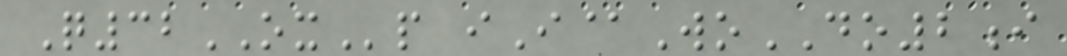Q32OXp iI@WoDO2i
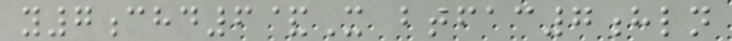y7chd6&X btfac7hln
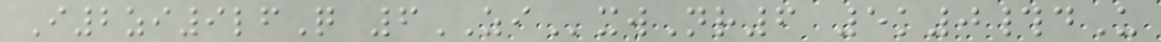I2zi9lfQ 6ZIxwNr6 5k0#dU
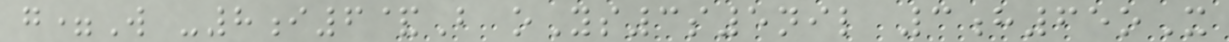g=W -8i6&B oYs3s5nil 3h65oX
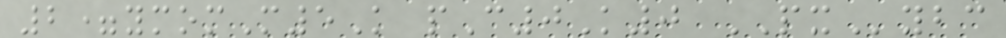2=ymomM5K pC0K0 PXybc
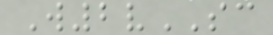W2vSC
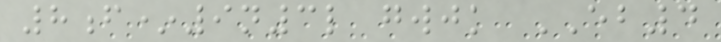8f*9n3l gwjk EB4
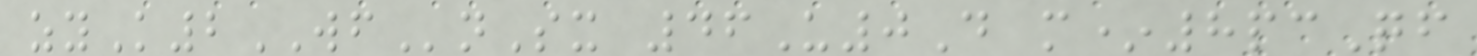zyK2WFnSx 46U0D m*8pcQf
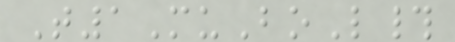T1MuBoL#
